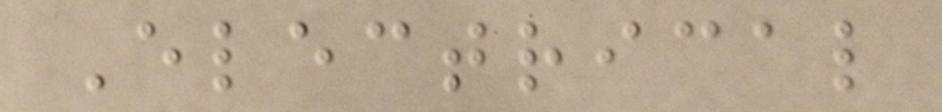Electrical
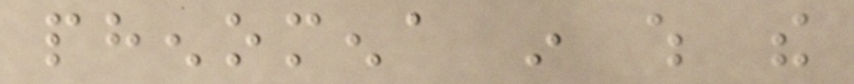phenomena in which the
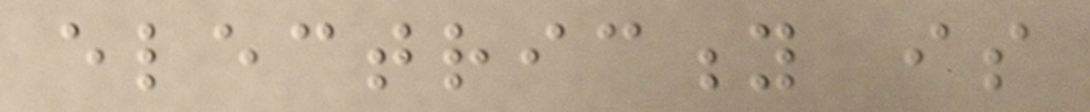electricity is
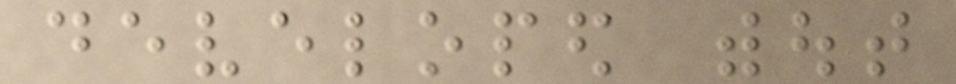developed without
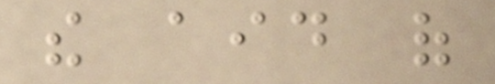the aid of
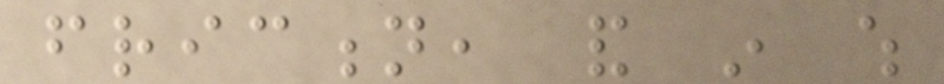friction, and in which
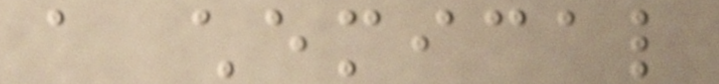a chemical
